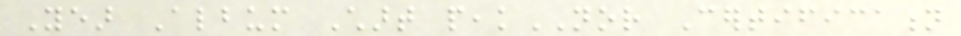Year Album Chart peakNOR Certification
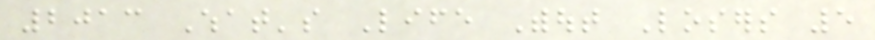2013 What's Life Without Losers 5
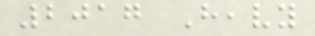2017 Heavy
